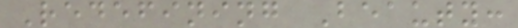Redefining Beauty:
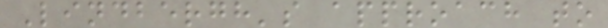Lindbergh's approach to
